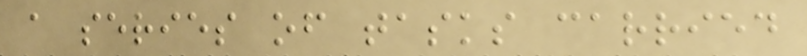a series of tasks carried
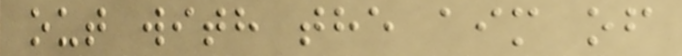out with the aim of
